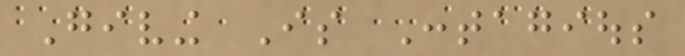Giving Is Contagious
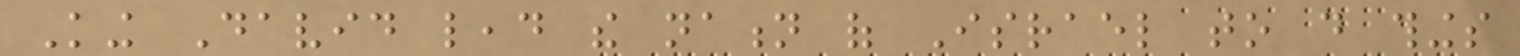King David lead the nation of Israel to do things
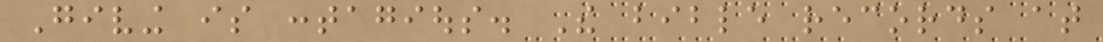Giving is contagious. The bible records at
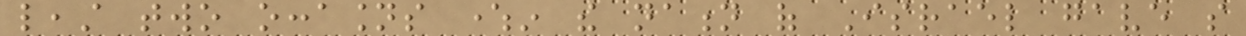least two occasions wherein the nation of Israel gave so
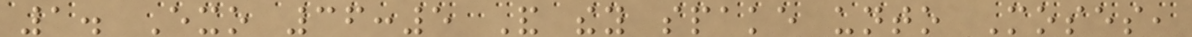1. Exo 36:5 And they spake unto Moses,
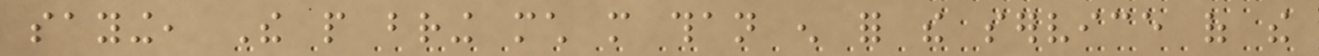saying, The people bring much more than enough for the service of the
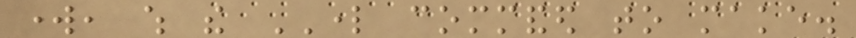work, which the LORD commanded to make.
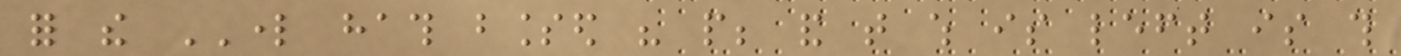for the LORD hath blessed his people; and that which is left is this
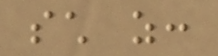such as:
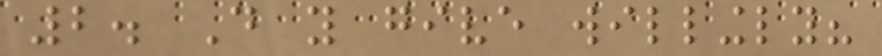2. Do you give willingly?
